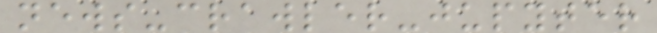news-crawler-jupyter
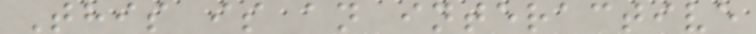This is an interactive
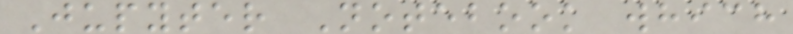Jupyter Notebook which
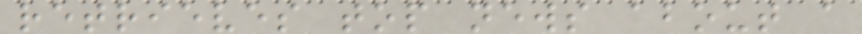retrieves top news about a
